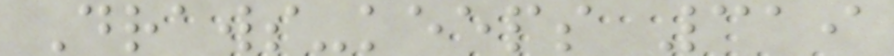Draws-keeps 319
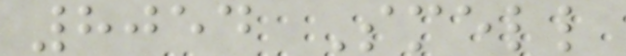8054 Smell
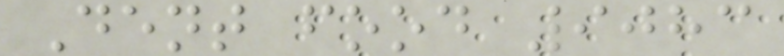Dent food 9083
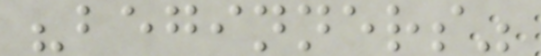"beginners"
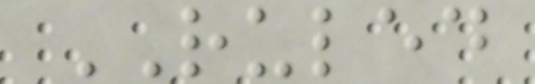RULED
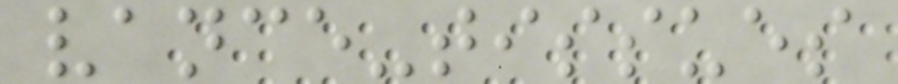vance-tissues
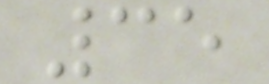35
